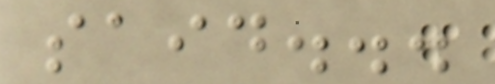said...
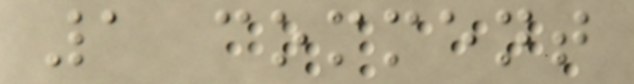1 comment
